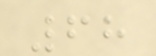68
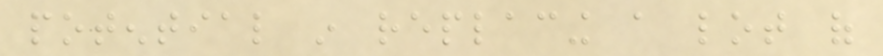potential in replacing a lot of
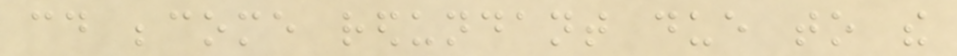could become redundant due to the
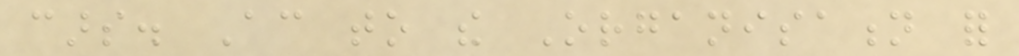cars. According to the Organisation for
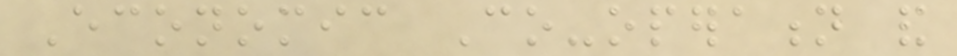Economic Co-operation and
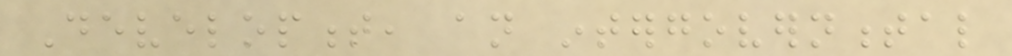Development, an intergovernmental
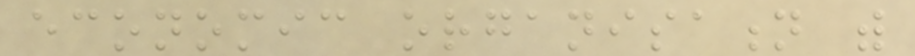economic organisation with
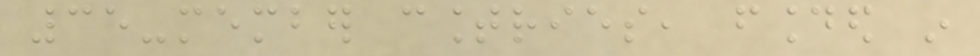35-member countries, founded in
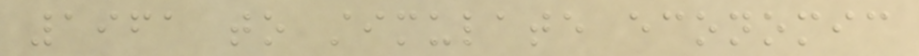1961 to stimulate economic
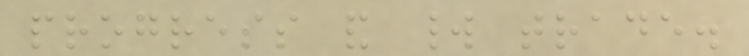progress and world trade.
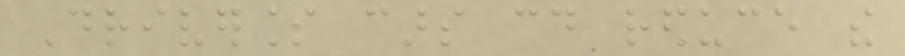Driverless cars could reduce the
